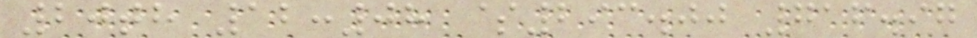20th 12:08 $293.00 716.97
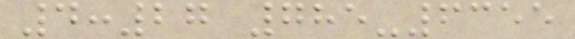4:27 785-6355
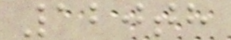120th
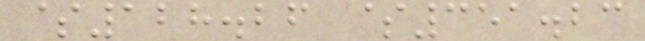$128.26 $351.23
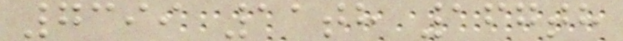7399 11th 167th
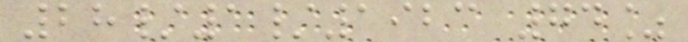28/1/1923 74%
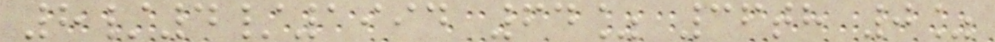8/4/1994 64% 36th 0%
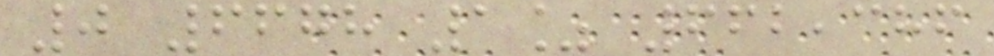0 6678 1% 662,386
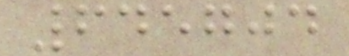645704
